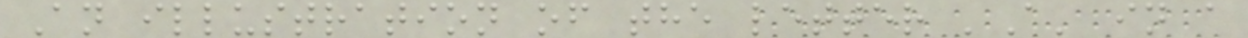An illustration of the letter 'A' in a
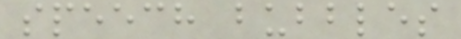speech bubbles
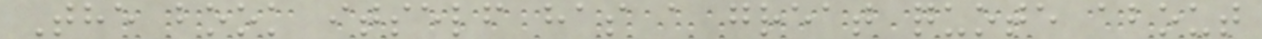The book itself has a great quote about
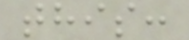this:
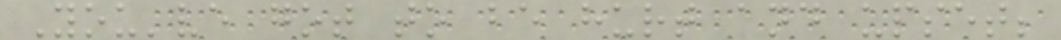You've got to be hurt and upset;
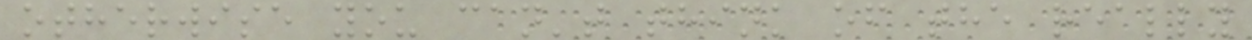otherwise you can't think of the really
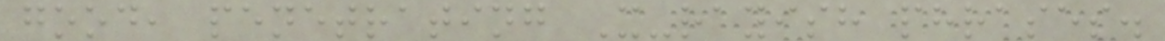good, penetrating X-rayish phrases.
